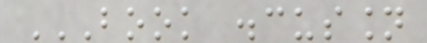BOOK DISCUSSION
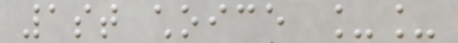1st choice __
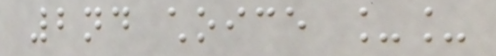2nd choice __
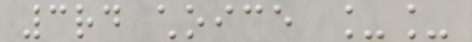3rd choice __
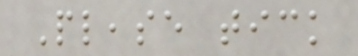Please tick
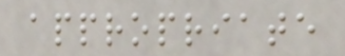appropriate
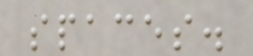spaces.
